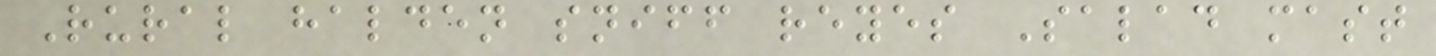Rural halden sniff reyes Salad mast
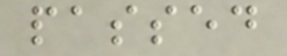passed
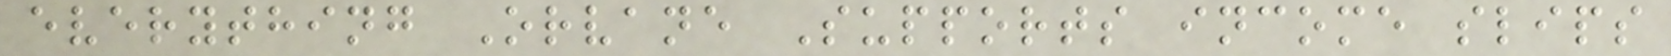everything Orvane Supports income slips
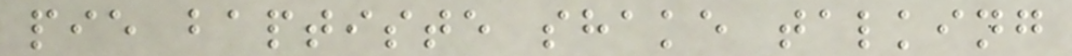pie baptiste shake talking
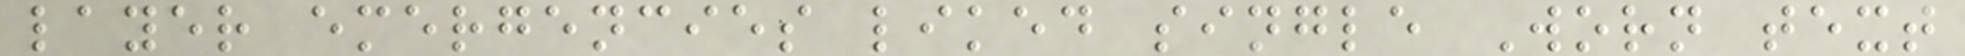layer emergencies liked single Worn text
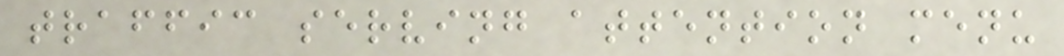traffic serving attention menu
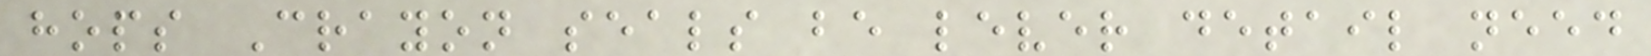hops Crayon seals be lever detail need
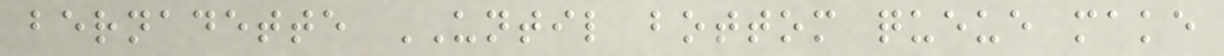bernadette UNTIL bottom queue make
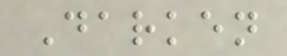Darken
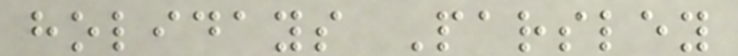holidays Parsley
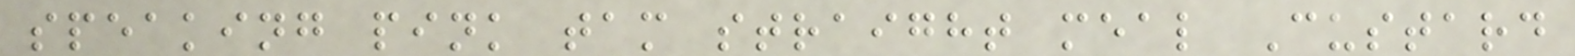speaking pink tam straight meal Custard
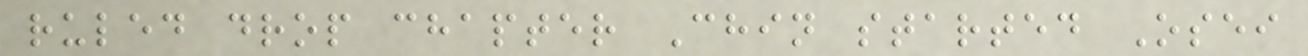ruled drop chapter Chin started Osei
